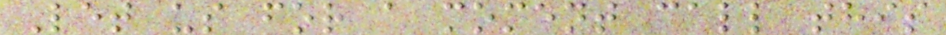Let us for a moment call this
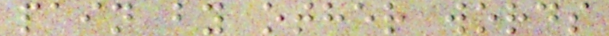pain by other words
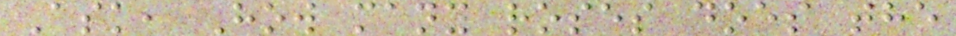Ask, How many roses does the
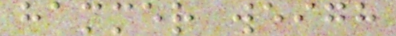hammer weigh
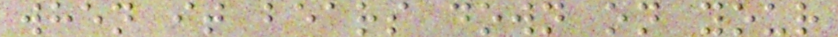when it bears down on your
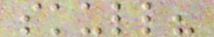skull?
